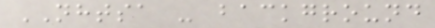NHTSA - background
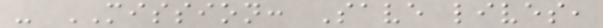- MISSION: Save lives,
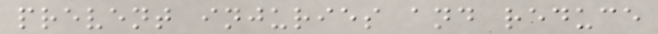prevent injuries and reduce
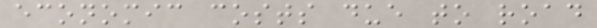economic costs due to road
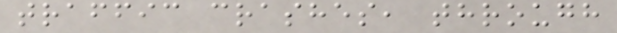traffic crashes, through
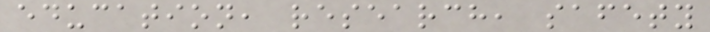education, research, safety
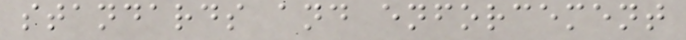standards and enforcement
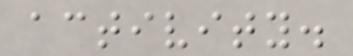activity.
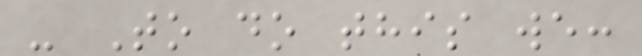- To do this we:
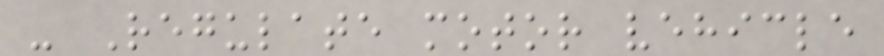- Regulate motor vehicle
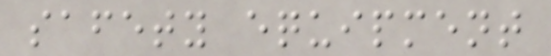safety equipment
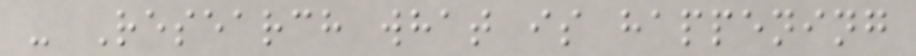- Research what is happening
